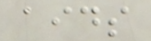aids
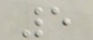5
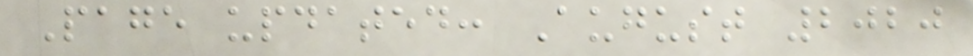Page updated: August 2020
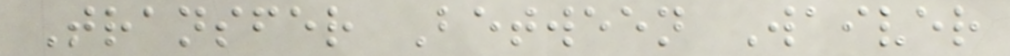Transfer Between Waiver
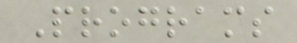Programs
